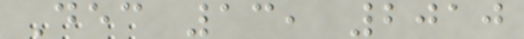Dec 13, 2010
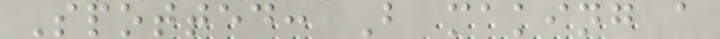Spotted: B making a
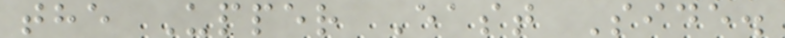the Upper East Side.
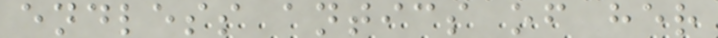endless antics of her
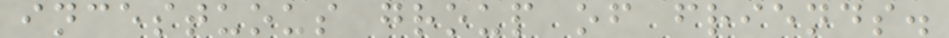incestuous group of friends.
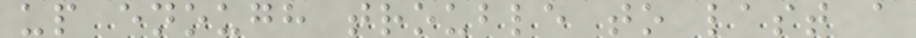up enough trouble to last a
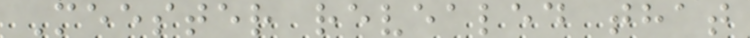Meester revealed that
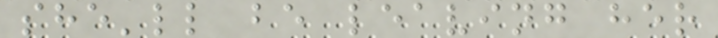she'll be leaving her
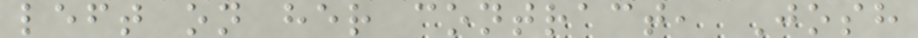left on her contract, Josh
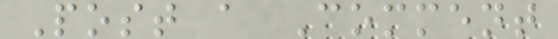Post a Comment
